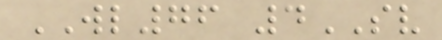WL76 4SV
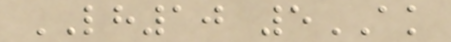LH10 5AK
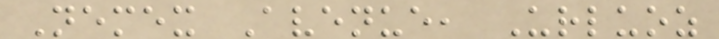Nemex Avenue, Urluoz
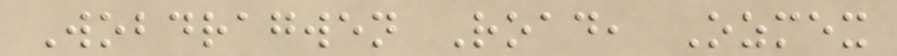Wobdragwen Road, Ozmex
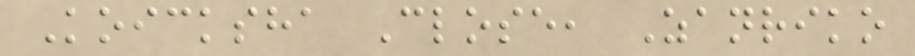Koicksha Close, Zanriko
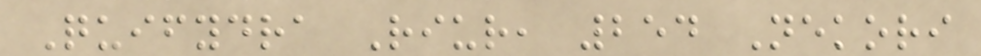Quifydra Riur, 254 Nekori
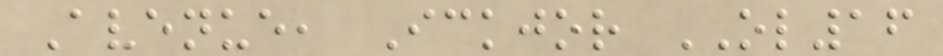Avenue, Ickjor OL16
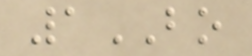1BO
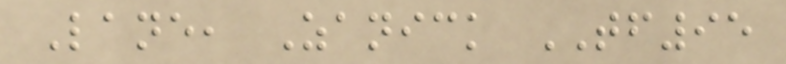Lane, Zanick TF95
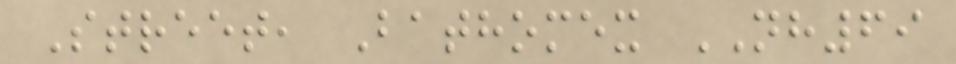Street, Bathomex NH69
